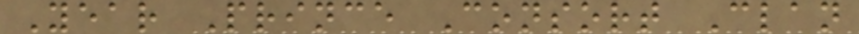Year Prince Consort Clan
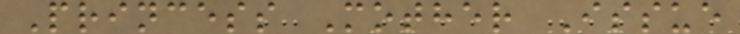Princess Mother Issue
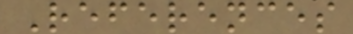References
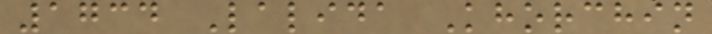1734 Lalida Khorchin
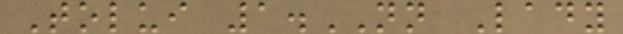Tolui 1.NN Lady
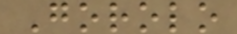Gorolo
